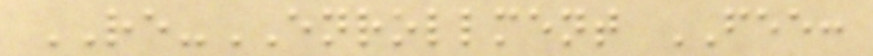RE-ENROLLMENT FEE:
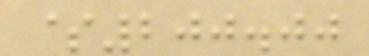$200.00
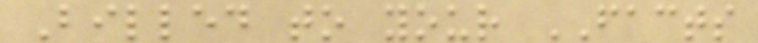Billed to your FACTS
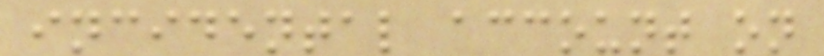incidental account on
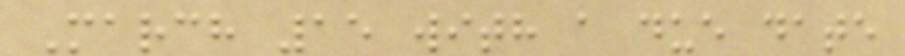March 15 with a due date
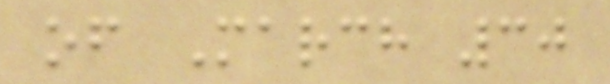of March 30
